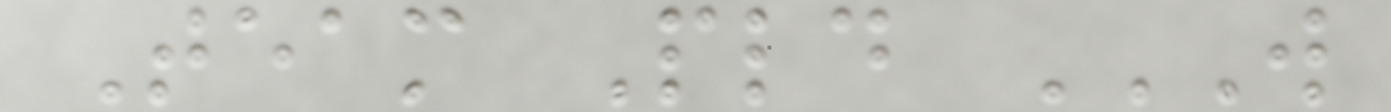Team Pld W
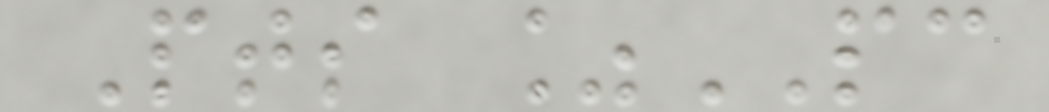Pts %PC
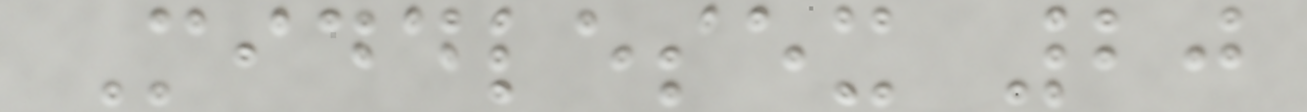Middlesex 20
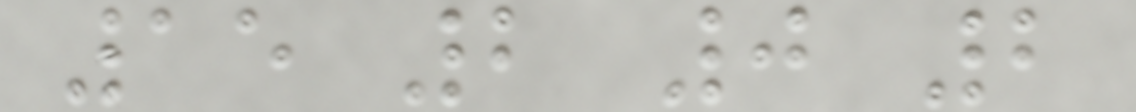15 2 0 2
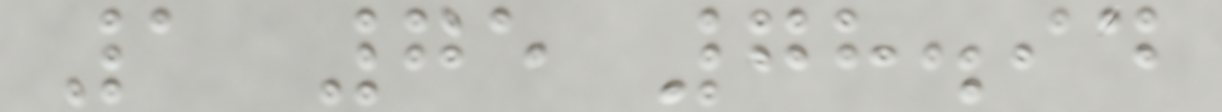1 75 78.94
